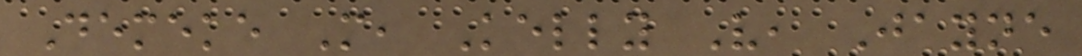Demeke M, Kelly V, Jayne
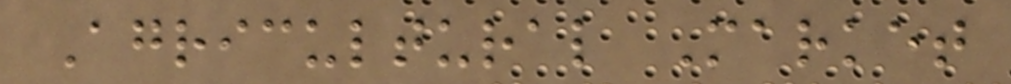Agricultural Market
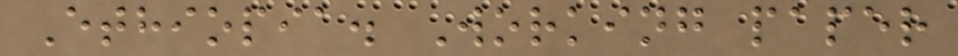Ethiopia. Working paper
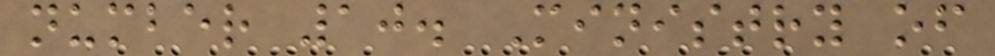number 10. Ministry of
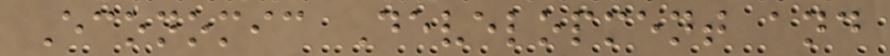Economic Development and
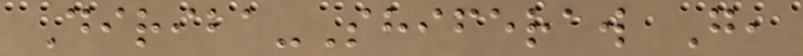Diriba-Shiferaw G,
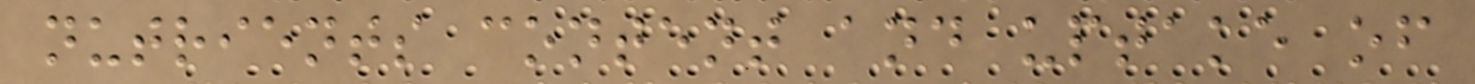nutrients content and uptake of
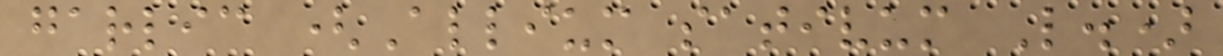garlic (Allium sativum L.)
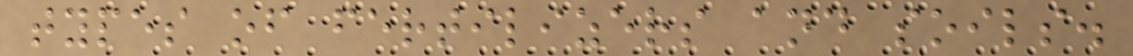types of fertilizers and soils.
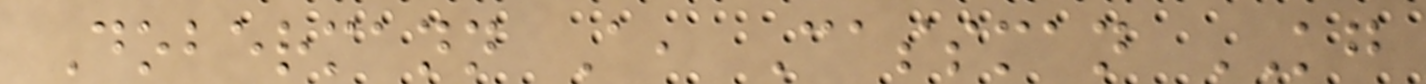Dobermann A, Cassman KG
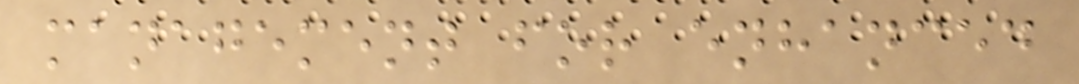management for enhanced
